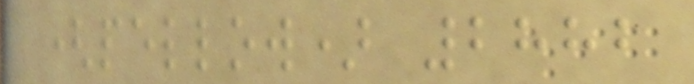(pellow) 2882
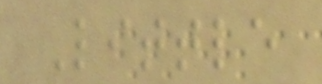Little
